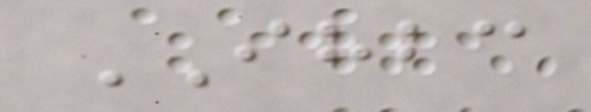IHBC
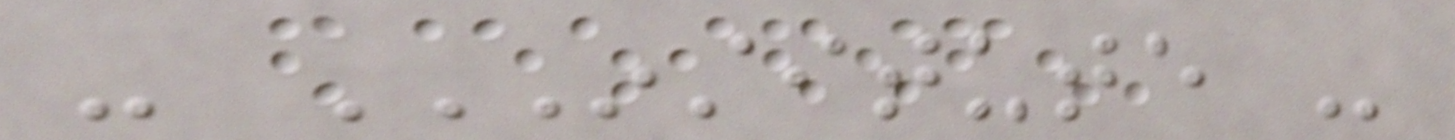- INSTITUTE -
